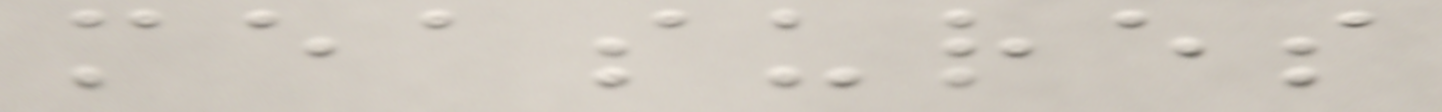measures
